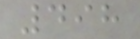498
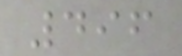496
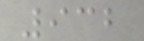932
